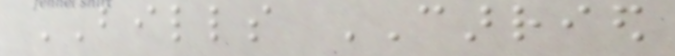BILLS CARRIED
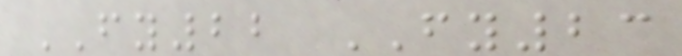FY22 FY23
